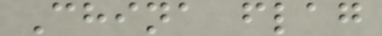China flag
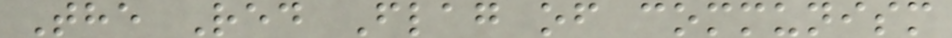The Red Flag of communism
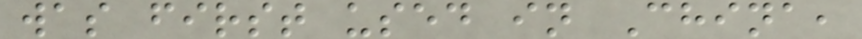was first used in China,
